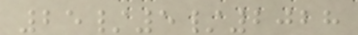25/5/2028
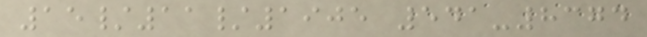15/11/1905 541-8374
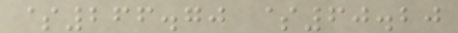$266.70 $60.20
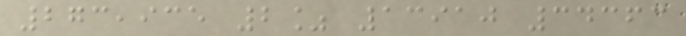273,935 2% 13910 34363
